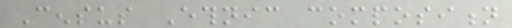Census Ethnic composition
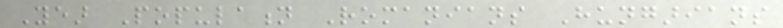Year Population Romanians Hungarians
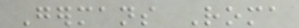Germans Roma
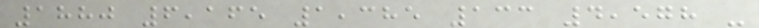1880 6,165 1,385 133 4,578 -
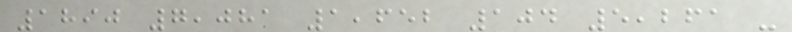1890 7,081 1,652 104 5,261 -
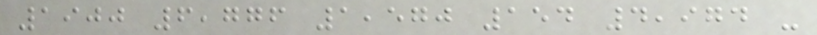1900 6,776 1,570 154 4,974 -
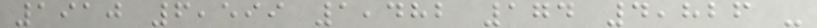1910 6,599 1,482 174 4,826 -
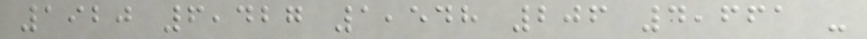1920 6,427 1,548 206 4,661 -
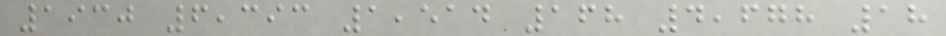1930 6,393 1,514 168 4,678 18
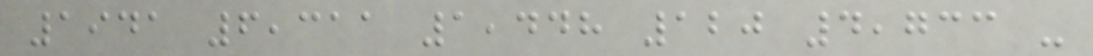1941 6,311 1,448 120 4,733 -
